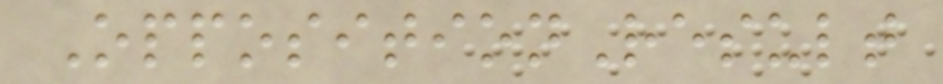OppositionResult
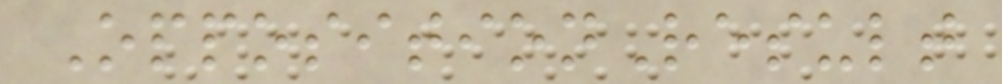OppositionResult
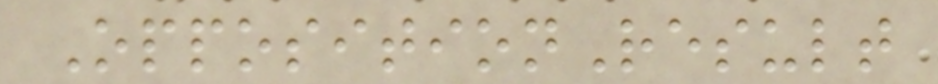OppositionResult
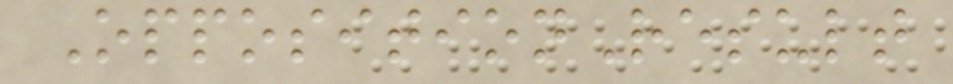OppositionResult
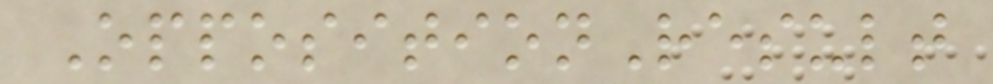OppositionResult
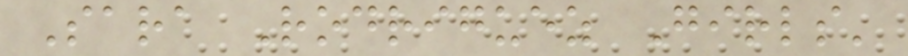Sara Rodriguez Girls'
